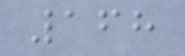168
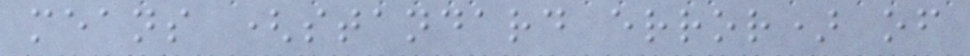means (standard error) of
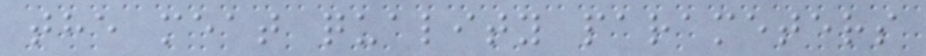the meat quality parameters
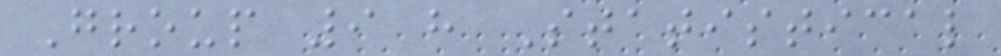Group 9 h Statistical
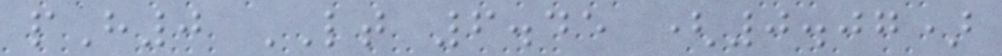pH0 LT 6.45 (0.07)
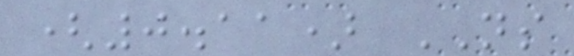(0.11) NS
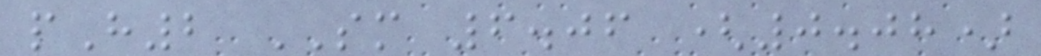pH2 SM 6.06 (0.08)
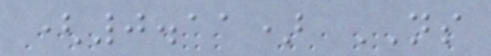(0.11) NS
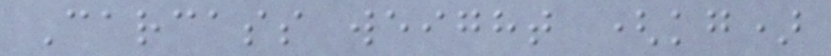Carcass weight (kg)
